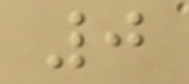0
